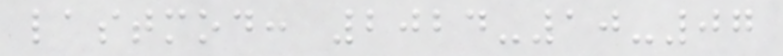lastmod: 2024-10-07
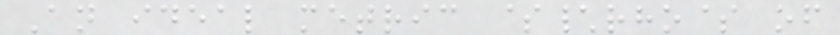An ideal metric $\rho$ of
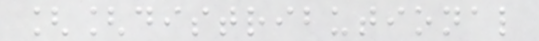[[distributional
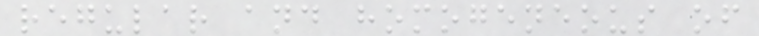regular and homogeneous of
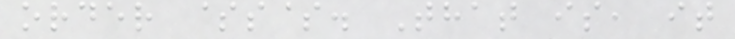order $s$. That is, it
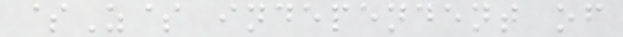$Z$ independent of
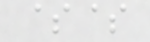$$
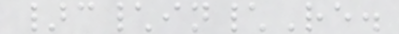}c\in\Re.
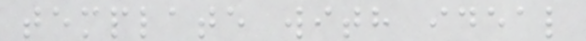template with ideal
